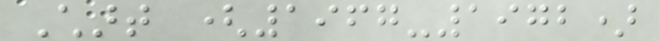Chart (1967-1972)
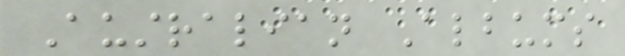Australian Albums
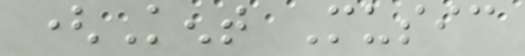(Kent Music
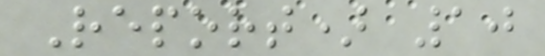Report) 10
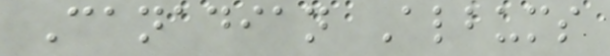Canadian Albums
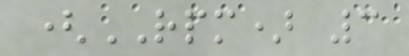(RPM) 3
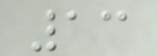13
